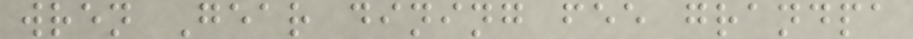wren Gear dining fee grandpa
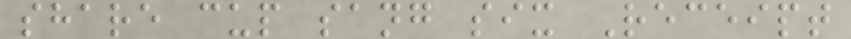share cup sang six Receipt
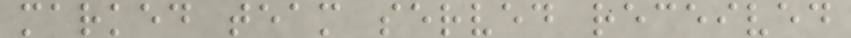marked team served received
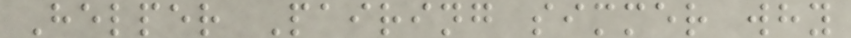Helper Pairing simmer why
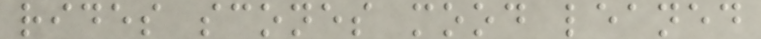rides scones mood leaned
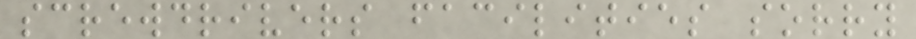screwdrivers facilities sorry
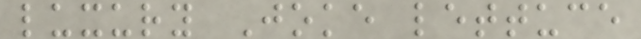luxury Joke lettuce
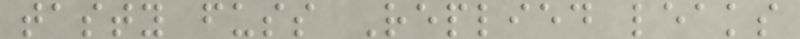tasty fuss Replied leaks
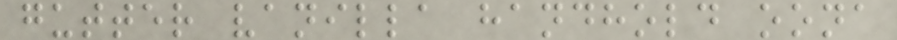gutter vanilla handhold oona
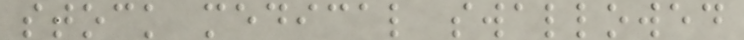stock medical swallowed
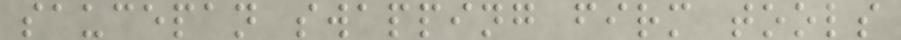saucepan swapping firm tools
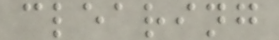clearing
